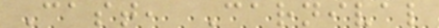Cast, Carnival
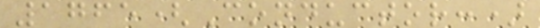1765(Conductor:)
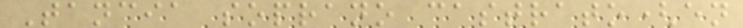Tancia soprano castrato(en
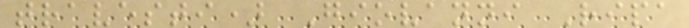travesti) Giovanni Ripa
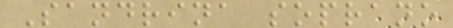Sandrina soprano
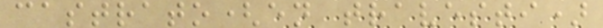castrato(en travesti)
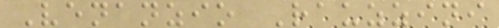Venanzio Rauzzini
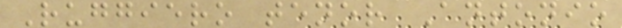Ruggiero tenor Antonio
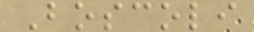Boscoli
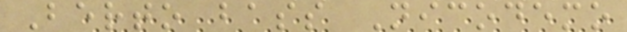Berto bass Nicodemo
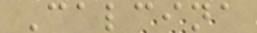Calcina
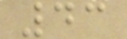43
